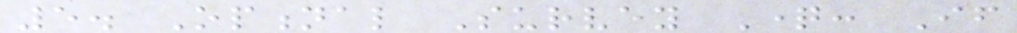5. Optional Survey Question: If
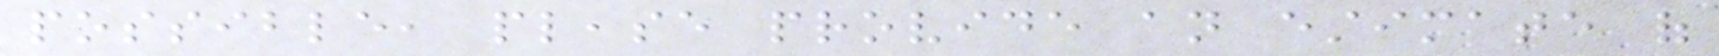possible, please provide an estimate of
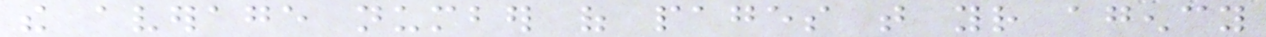the average number of pages that your agency
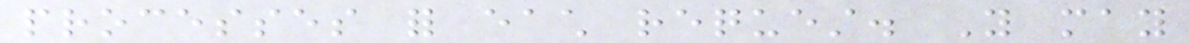processes for each request. You may
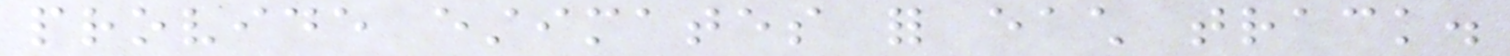provide estimates for each track.
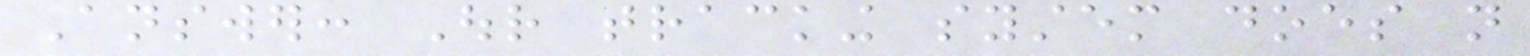Answer: Our tracking system does not
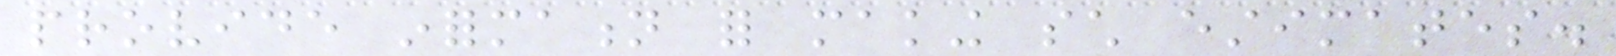provide information for making such estimates.
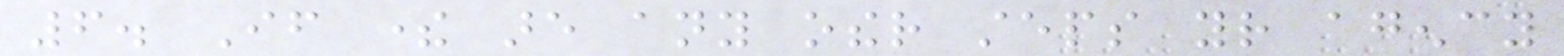6. If there are any other steps your agency
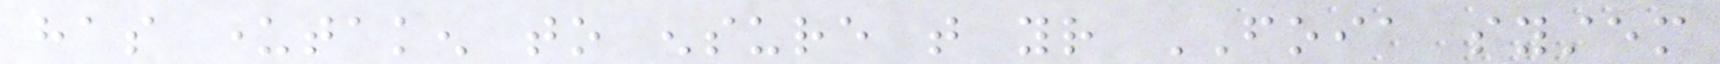has undertaken to ensure that your FOIA system
